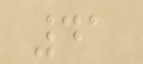41
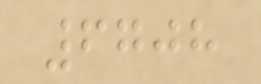6708
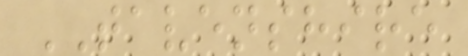TAVENSHIRE
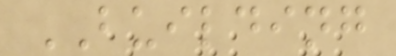BUILDING
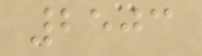2503
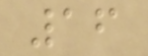16
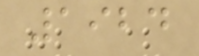1924
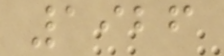1926
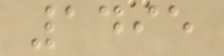1495
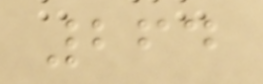264
